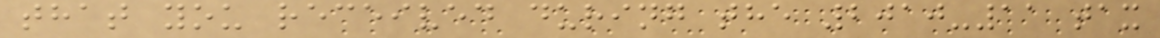that you received during the 2010-11 tax
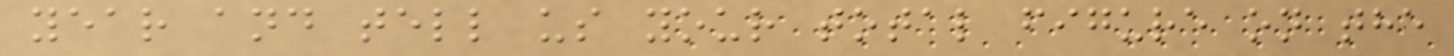year and tell us your total figure on the
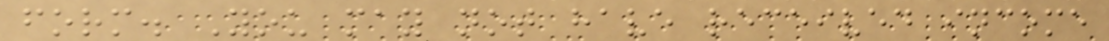form. You may not have received income
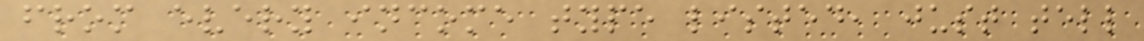from every income type listed, just tell
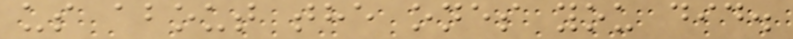us about the ones you did.
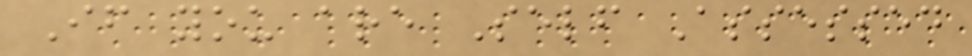If you are Self Assessed
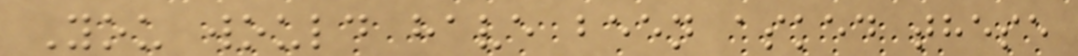You would have been asked these
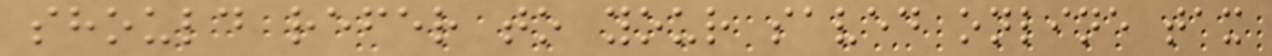should refer to your saved online tax
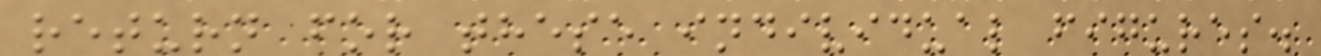return for these individual figures.
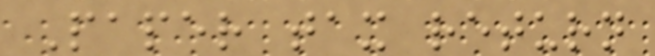Paper tax return
